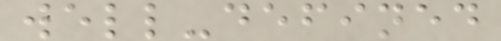well-defined
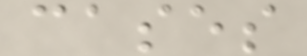cases
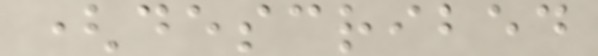(described
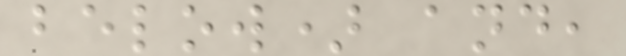below) and,
